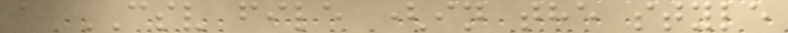a CSV file (in the style
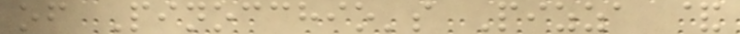of Pinocchio's Pizza &
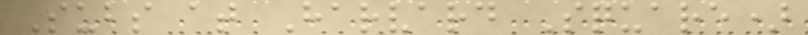Subs at Harvard Square)
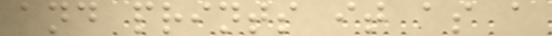and prints it as a
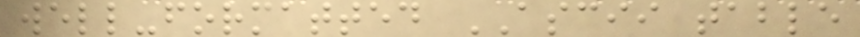well-formatted ASCII table
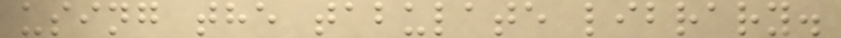using the tabulate library.
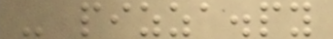- pizza.py
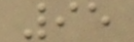95
